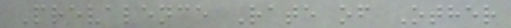Prevalence Rate of Other
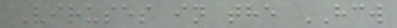Viruses in the HCW
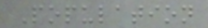Population
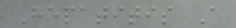Hepatitis A
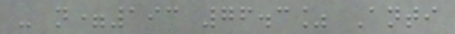- n=193 76.3% Anti
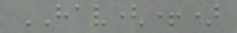HAV(+)
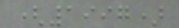(1997)
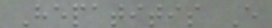Hepatitis E
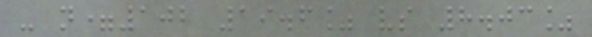- n=102 19.6% vs 8.03%
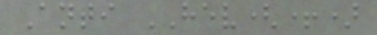Anti HEV(+)
